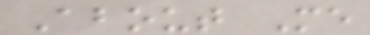About Me
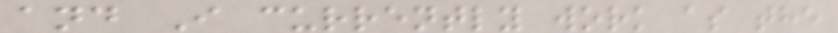and I currently work as the
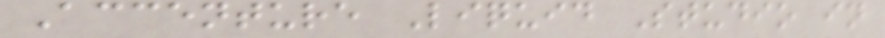Accenture Liquid Studio in
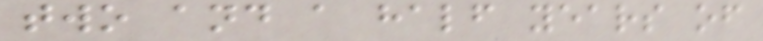two and a half years of
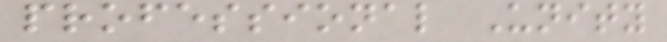professional Unity
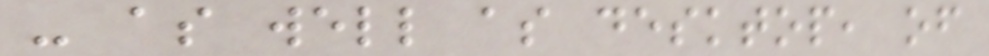- as well as desktop, of
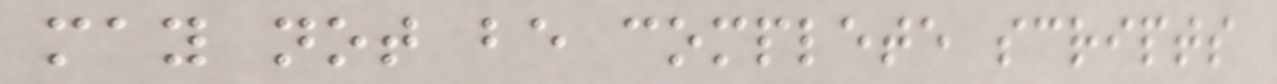may not be complete scripts
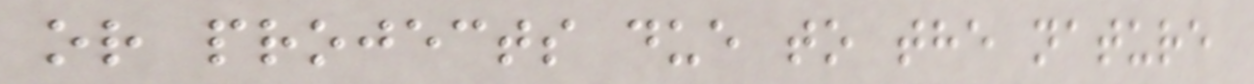or projects due to the nature
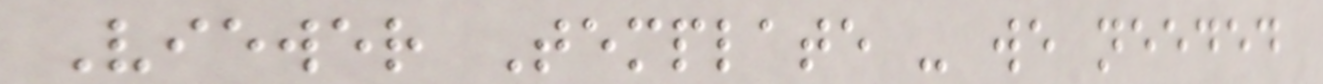Viewer Template - we needed
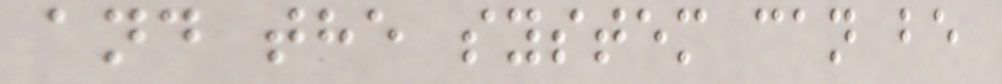and the system can be
